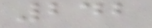242
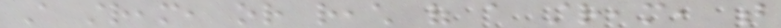A stream, or reach of a stream, that
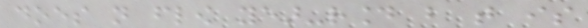does not flow year-round but that is
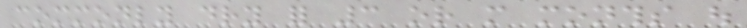commonly dry for 3 or more months out
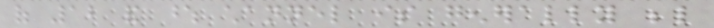of 12 and whose channel is generally below
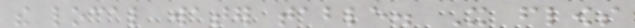the local water table. It flows
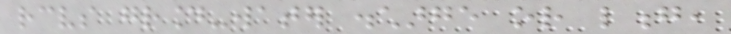receives ground-water discharge or long,
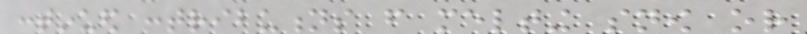continued contributions from melting snow or
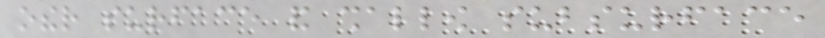other surface and shallow subsurface
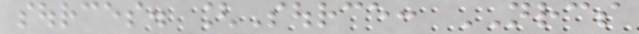sources. [Source: NRCS
